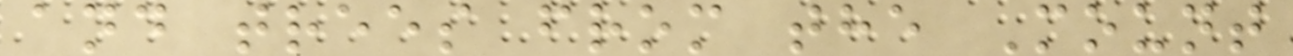and trees from the Mount
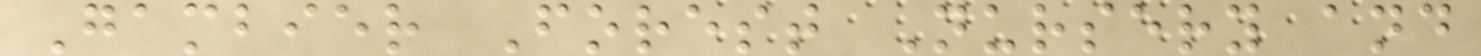Gambier Forest Nursery and
